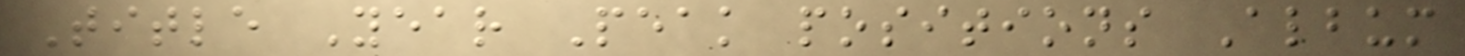Title Year Peak positions Album
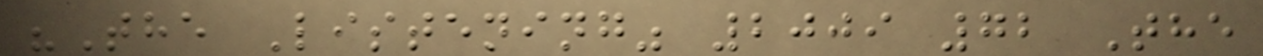"The Listening" 2009 72 The
